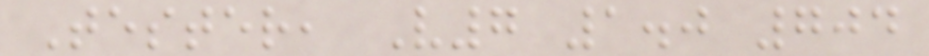Tester, V7 1.0 704
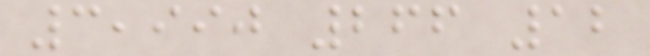3,990 266 12
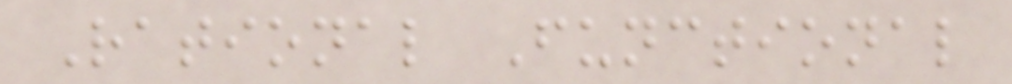Rational Functional
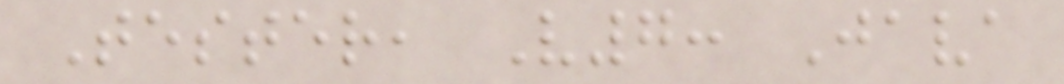Tester, V7: Java
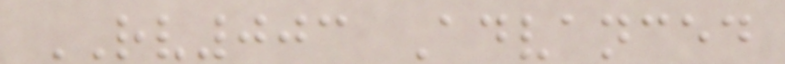RV003 Advanced
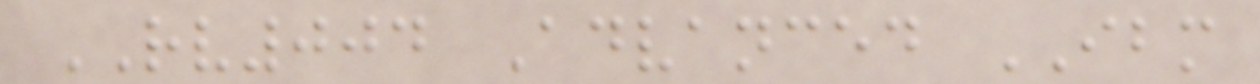RV004 Advanced IBM
